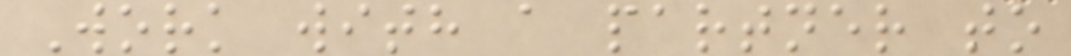Work with a partner to
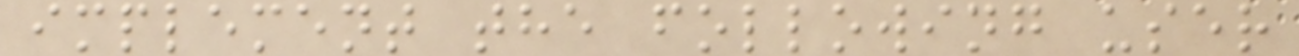implement the following user
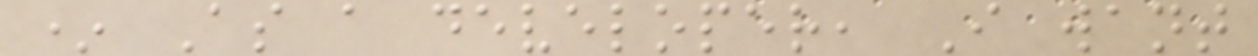* As a developer, I want
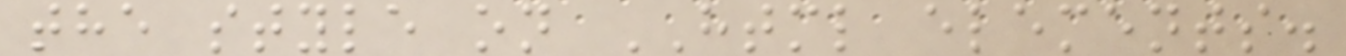the style on HTML elements.
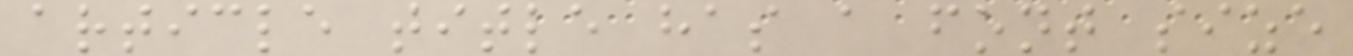article title has a font size
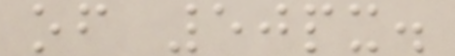of 50px.
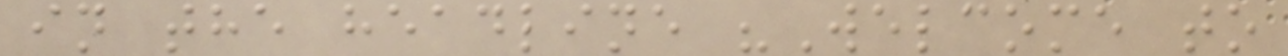in the headline "Welcome to
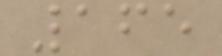165
